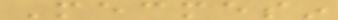Mecmesin
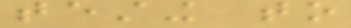testing to
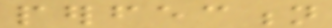perfection
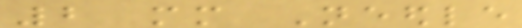2 mm Needle
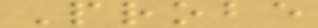Probe
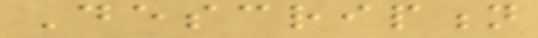Description
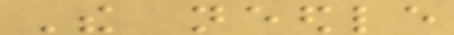The needle
